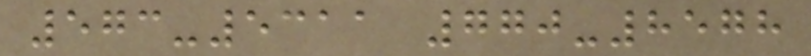573-5311 770-8578
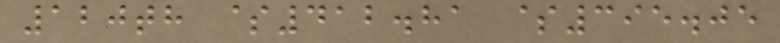120th $412.81 $395.05
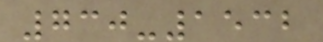730-1532
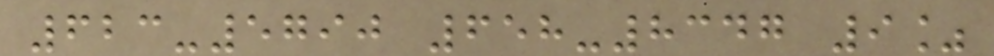623-5790 658-8347 9%
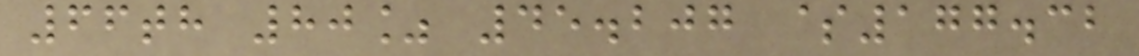66th 80% 45.207 $177.32
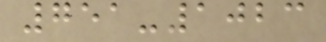751-1023
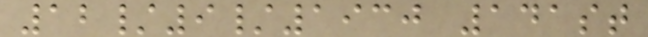12/9/1930 141st
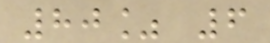80% 6
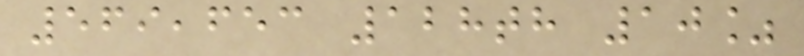569,653 128th 10%
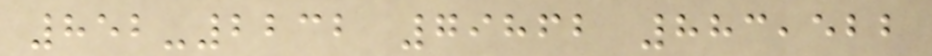852-2232 79862 883,522
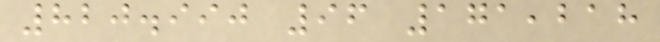820.990 96 171,218
